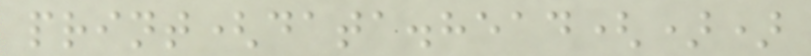print(data.head())
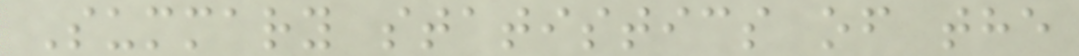Summary statistics of the
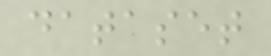dataset
